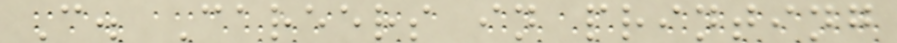C. Careers in printing
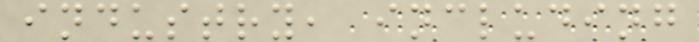industry, including
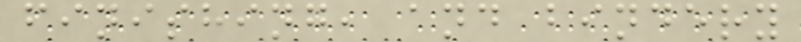finishing, and bindery
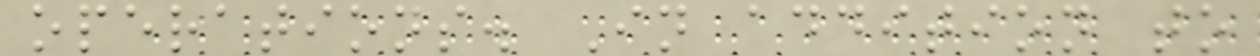operations. In addition to
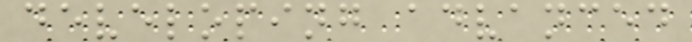developing advanced
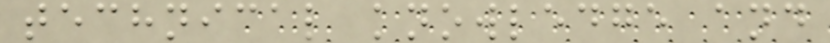technical knowledge and
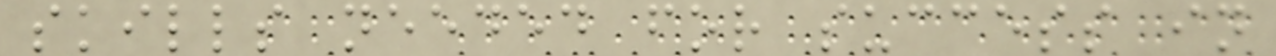skills needed for success in
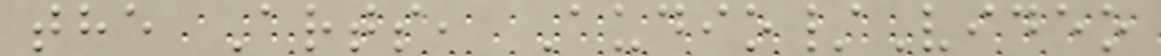the Arts, Audio/Video
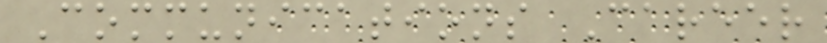Communications Career
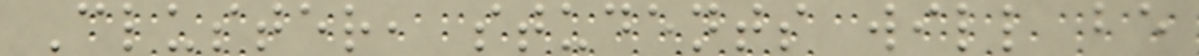Cluster, students will be
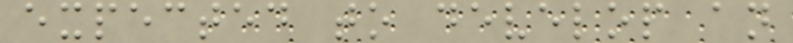expected to develop an
